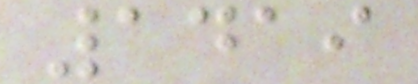1419
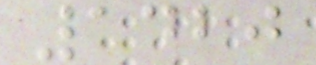1420
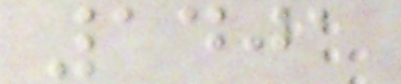1401
